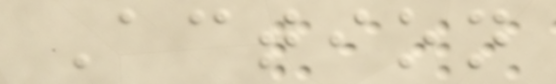Action
